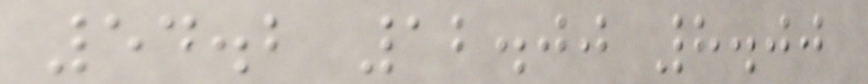54.2 12.00 8.00
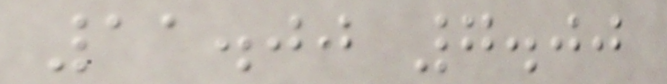11.00 7.00
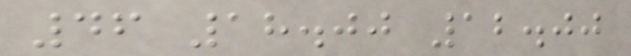46 18.00 12.00
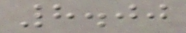8.00
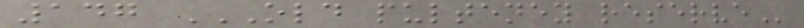147 OLD PULTENEY RESERVE
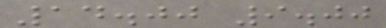14.00 9.00
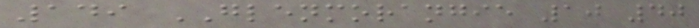149 GLENMORANGIE 10 40
